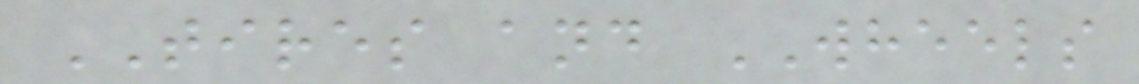TIRES and WHEELS
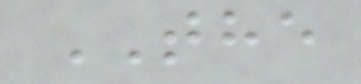THE
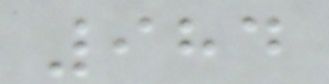984
